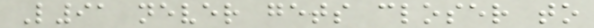L91 never gets closer to
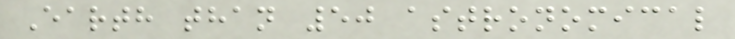Earth than 50 astronomical
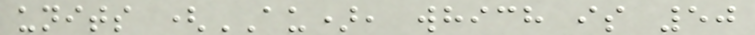units (AU), which is 50
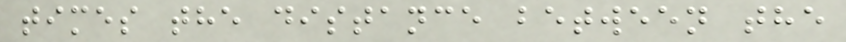times the distance between the
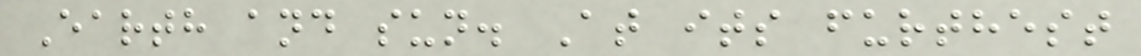Earth and sun. At its furthest
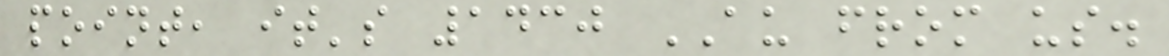point, it's 1430 AU from us.
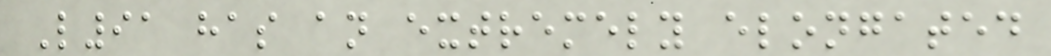L91 has an extremely elongated
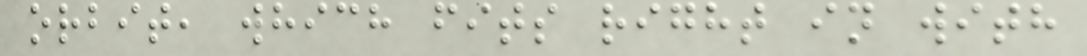orbit, which fits right in with
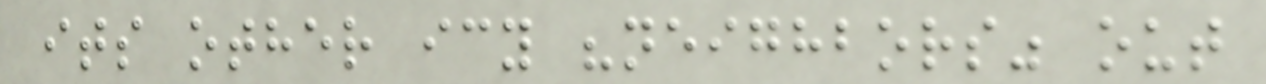its other icy "neighbors" out
